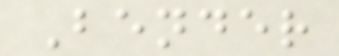Bender
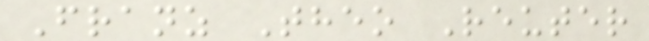Franz Theo Reuter
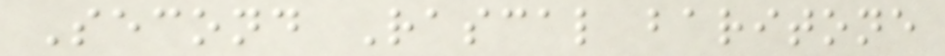Second Rascal baritone
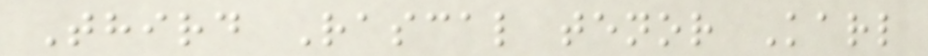Third Rascal tenor Karl
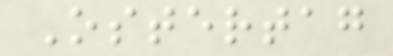Ostertag
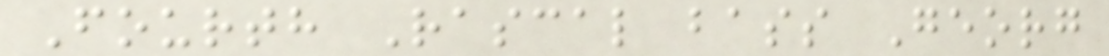Fourth Rascal bass Georg
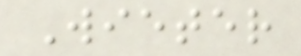Wieter
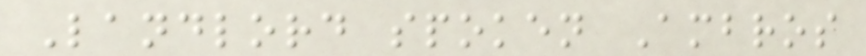Landlord spoken Ambros
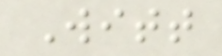Witt
